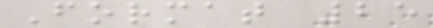Format 25
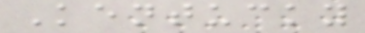Kentucky
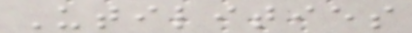Utilities
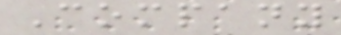Company
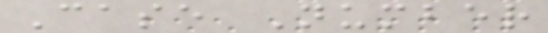Case Number
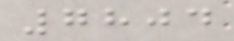7804
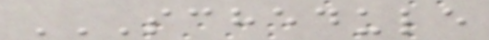SCHEDULE
